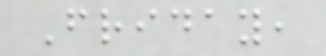Friday,
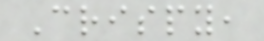Crispy,
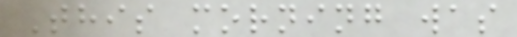This morning was
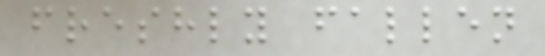freshly fallen
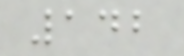142
